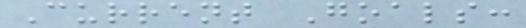Current Goals:
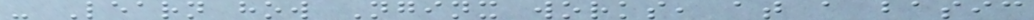- Learn how Nginx works, at a basic
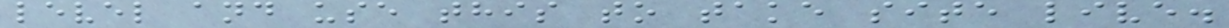level and use this to take site live.
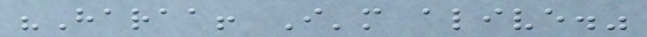"Haraa! I'm alive."
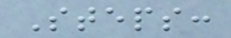Steps:
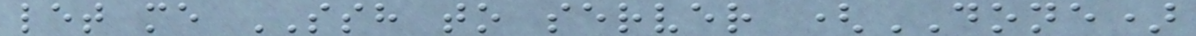let me SSH to server (DONE)
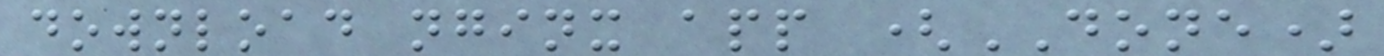download nginx app (DONE)
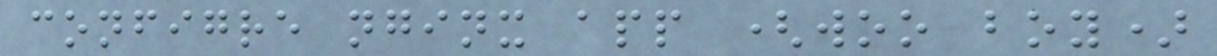configre nginx app (woo boy)
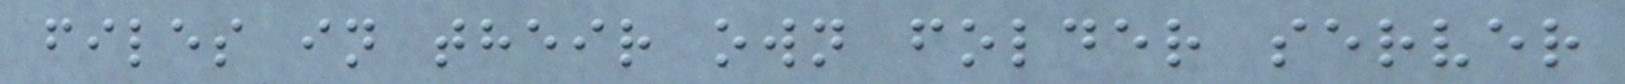files in their own folder server
